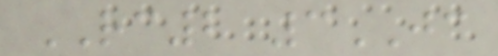RC2 3JC
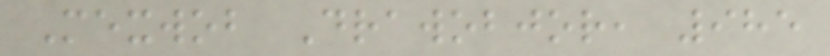Mexwob Drawobjor, 985
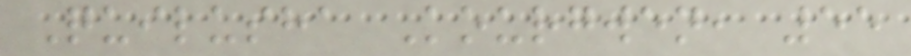Quilusha Kourgwen, 55
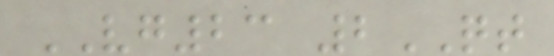VG23 2QT
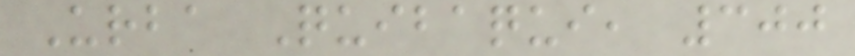Urba Quibaqui, 300
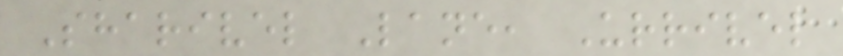Sharivel Lane, Urrivel
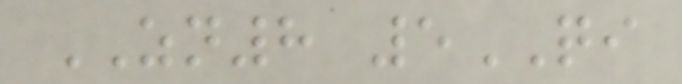ZN8 5QI
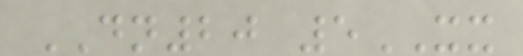DN20 5XX
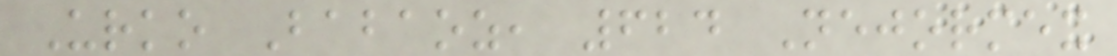Urko Babaoz, 624 Nejormex
